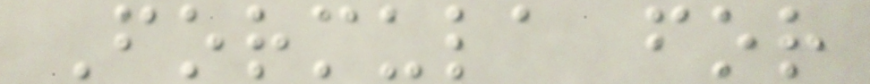Formula for
